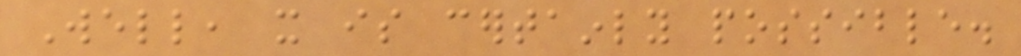Well, it is certainly possible.
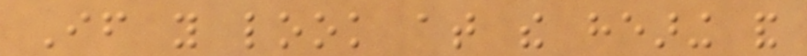If you look at the hearing and
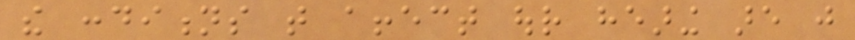the conditions that affect our hearing are just
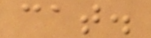cat.
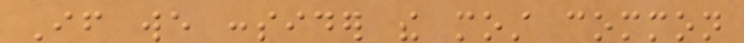If we consider the most common
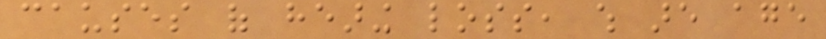causes of hearing loss, which are age
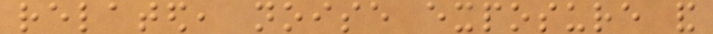related, noise exposure and
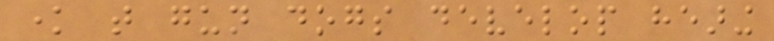know that gun dogs develop hearing
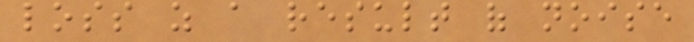loss as a result of noise
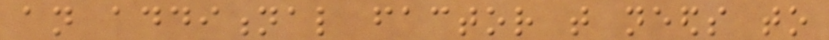an additional factor that needs to
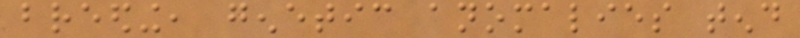breeding, genetic anomalies tend
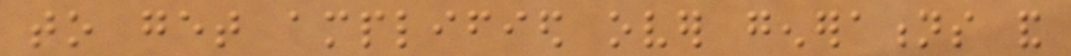to get amplified over generations and
